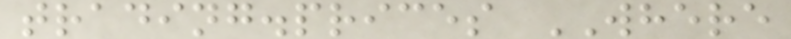trading.prices WHERE
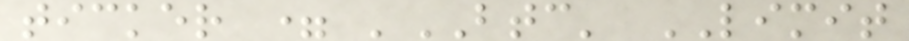ticker = 'BTC' LIMIT
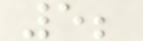5;
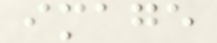image
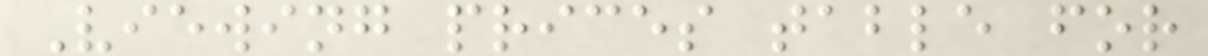Viewing prices table for
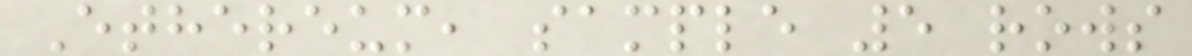Ethereum, sample 5 rows
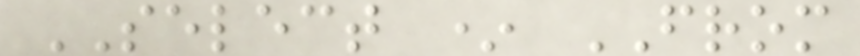SELECT * FROM
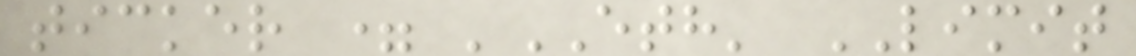ticker = 'ETH' LIMIT
